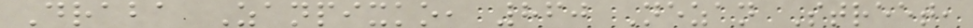Draba Zanpixko, 860 Nezan Street,
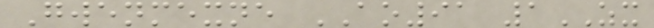Gwenmexne AO91 1ZX
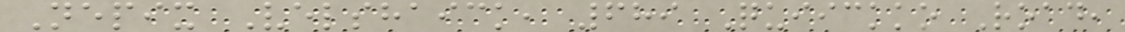Nepix Velshaick, 689 Quiickko Road,
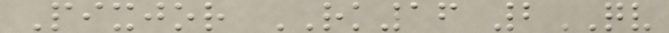Pixjor RK16 2QV
